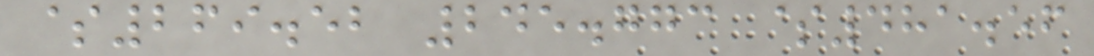$269.52 245.773 $481.56
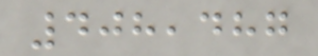408,487
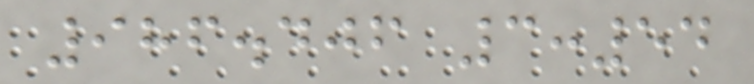986.406 3:54
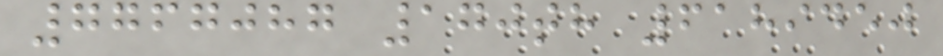7767087 170th 6189450
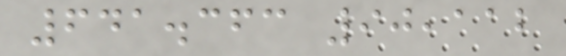641.363 90,112
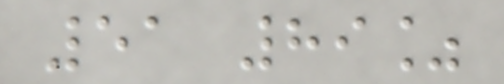51 89%
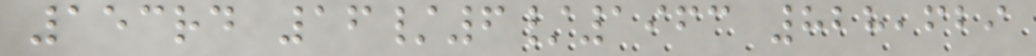153rd 16/6/1963 828,629
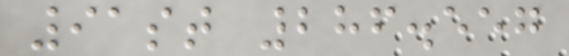91st 286.557
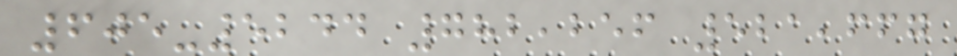605-5244 782,256 521,667
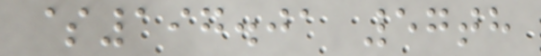$197.01 57th
